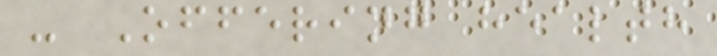- Offering health
